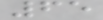65
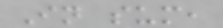In sum,
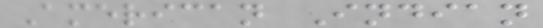American Indian
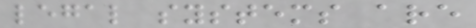legal systems are
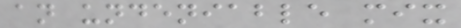an undeniable mix
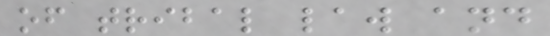of tribal law and
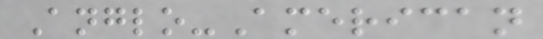Anglo-American
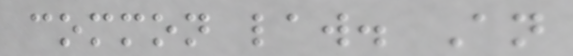common law. An
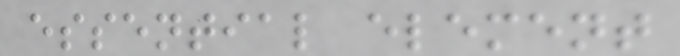essential element
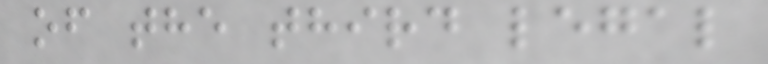of the third legal
